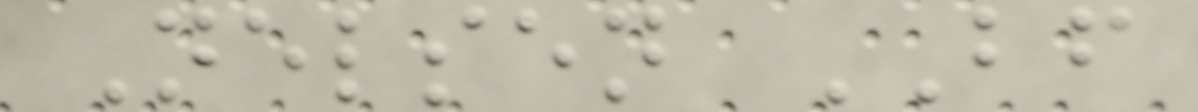Nelsen BF
